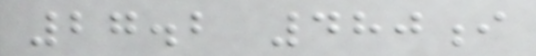27.2 480i
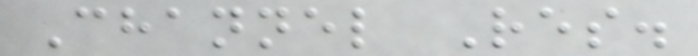Channel Res.
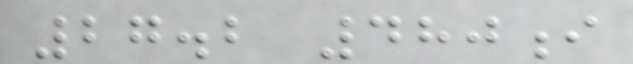27.2 480i
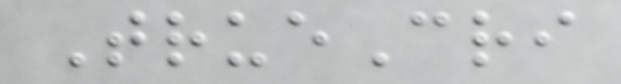TrueCri
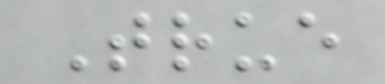True
